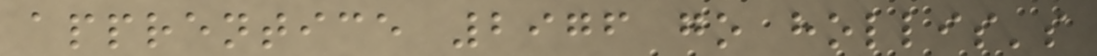apprentice 2976 go hollis's
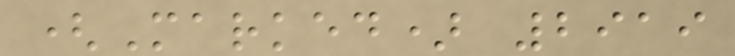(Marked) 2919
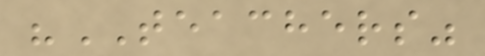"TEACHERS"
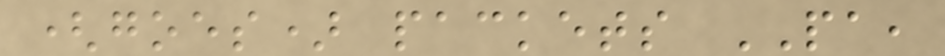(goes) packets PA,
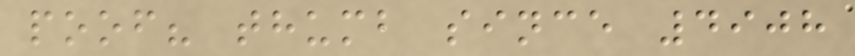poof? thumb since 4908
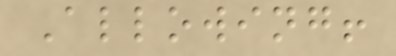Allowing!
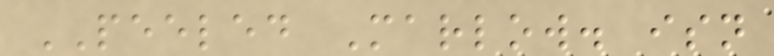PEELED Marlow. isn
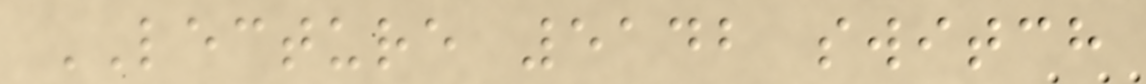LECTURE 5142 switch
